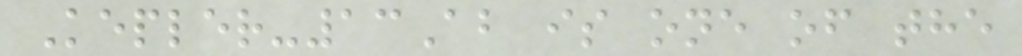Kepler-13Ab is one of the
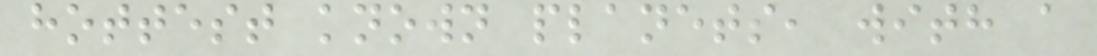hottest known planets, with a
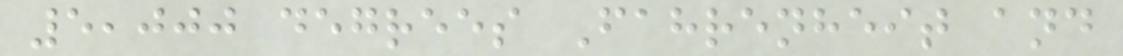5,000 degrees Fahrenheit and
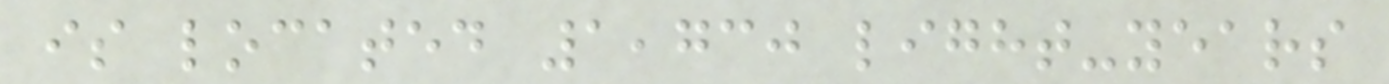is located 1,730 light-years
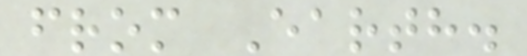from Earth.
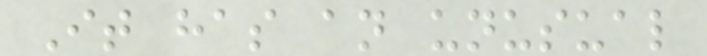It has an unusual
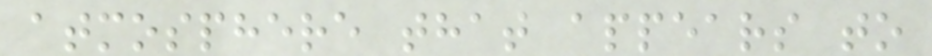atmosphere that appears to
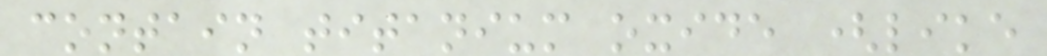contain titanium oxide (like
